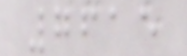7615
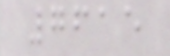7615
